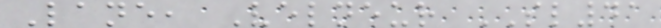Lane, Velneur SL41
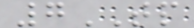7TP
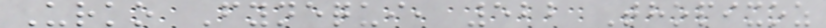Urko Fynequi, 522 Thopixoz
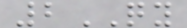2QY
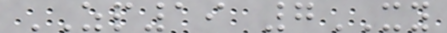ZP19 7XY
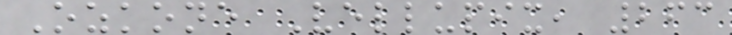Ozkone Vellupix, 263
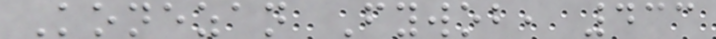Konezan Fywob, 433
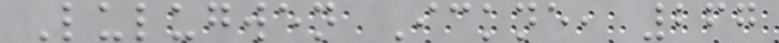Lulugwen Ickne, 267
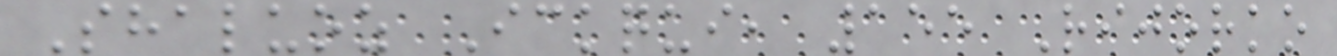Shaluoz Ickqui, 155 Rijorko
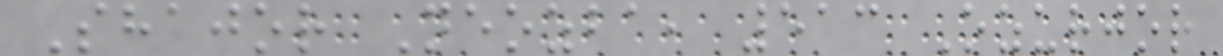Shajor Neozba, 513 Ozurjor
